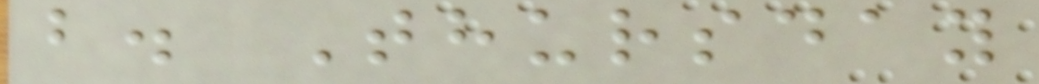b. Thursday
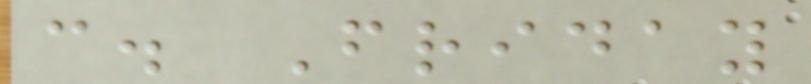c. Friday
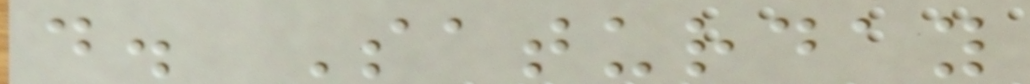d. Saturday
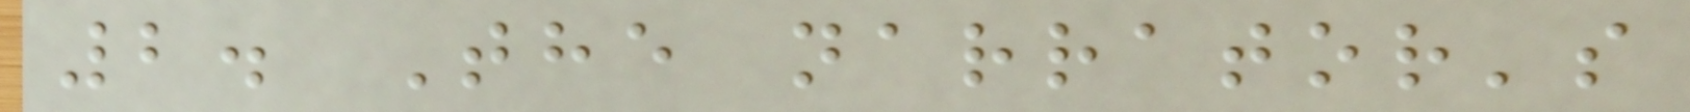2. The narrator's
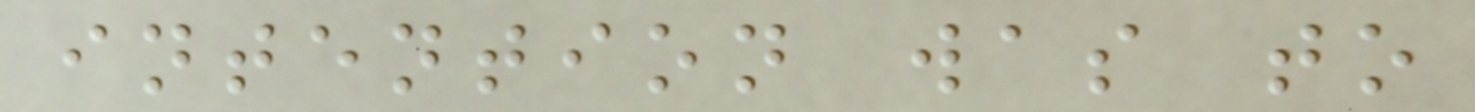intention was to
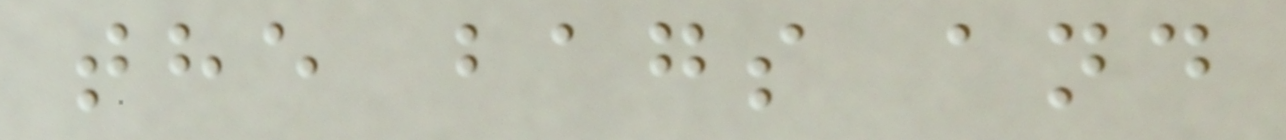the bags and
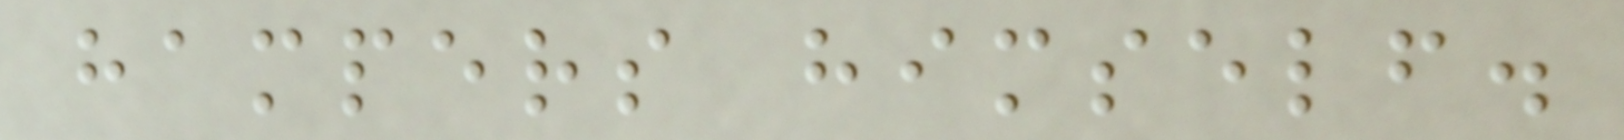hampers himself.
